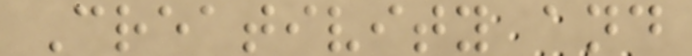Creativity and
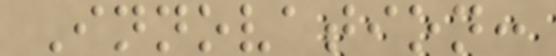Innovation:
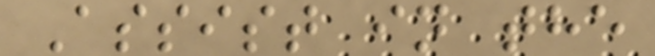Assist in the
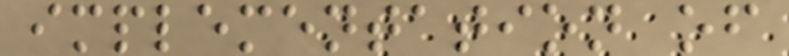implementation of
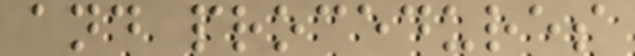and procedures
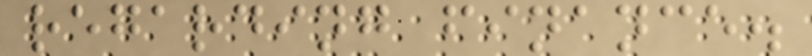regarding finance.
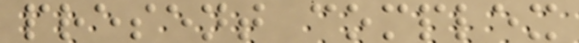present complex
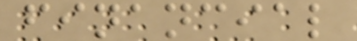financial
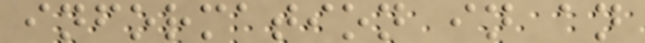information in an
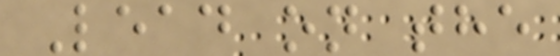Lead on the
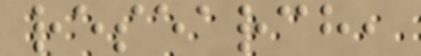research,
